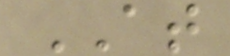AT
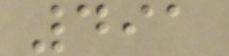491
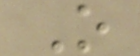O
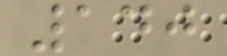140
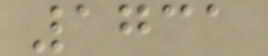1731
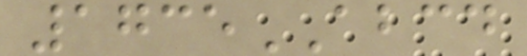1735ABCD
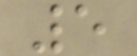5
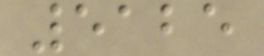5125
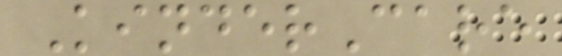KinderCare
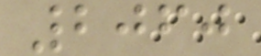2060
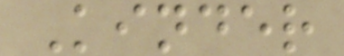Kinder
